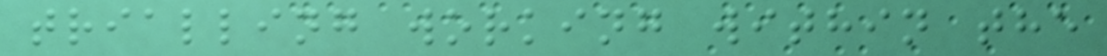trialling working within the
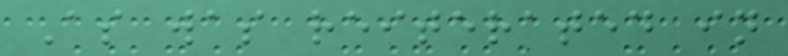As was reiterated in
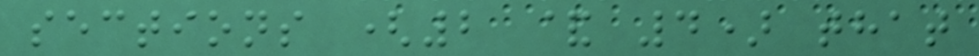sections (2 & 4) that
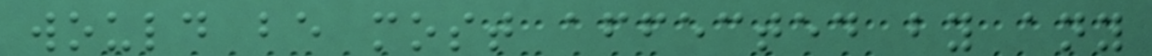would be most affected by any
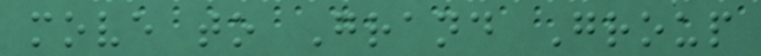move to Grand Group
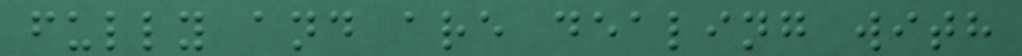fully and are dealing with
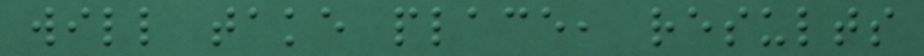will take place, results
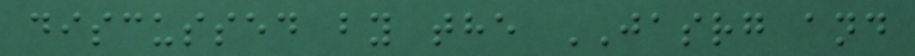discussed by the JASRG and
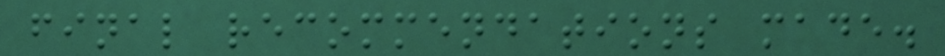final recommendations made.
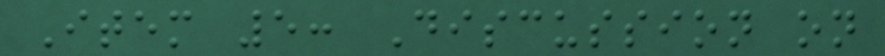Item 5: Discussion on
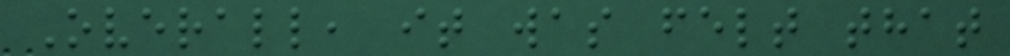Overall, it was felt that
